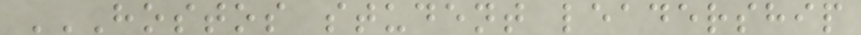HOSTOS STUDENT LEADERSHIP
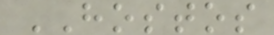HOSTOS
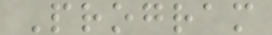Program
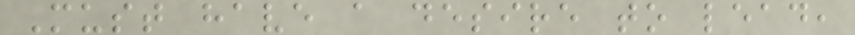Must have a desire to lead,
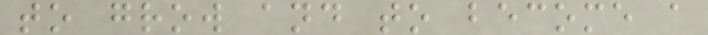to grow and to become a
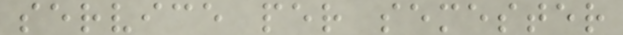service per semester
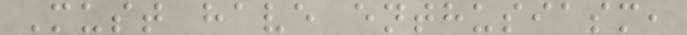Must have enthusiasm,
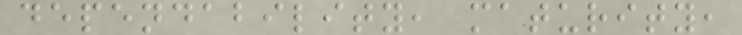dependability, maturity,
